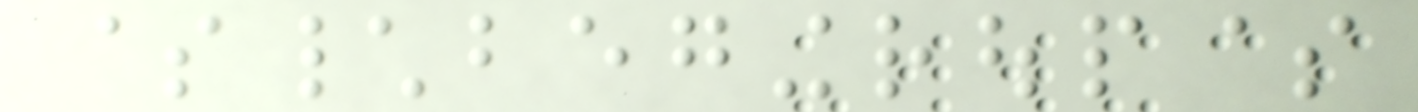$\begingroup$
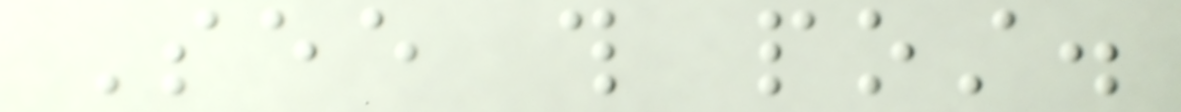See this post.
